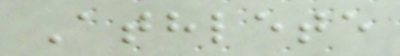Athlete
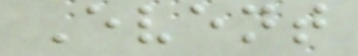Event
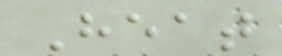Heat
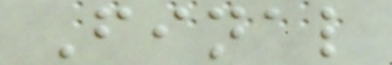Final
